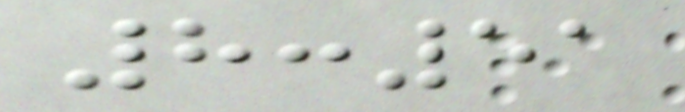8:51
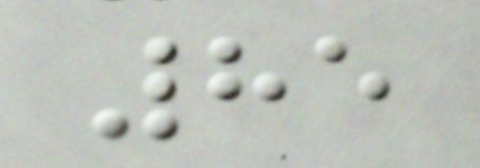85
